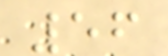56
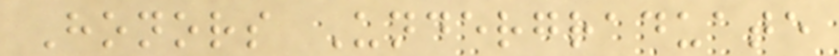Honors Undergraduate
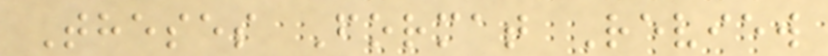Theses Format Review
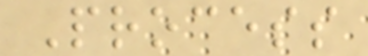Process
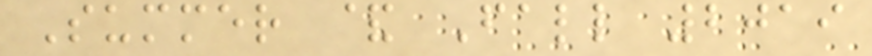Summer & Fall 2019
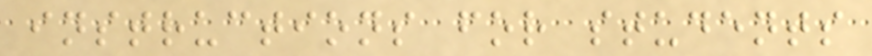instructions for students
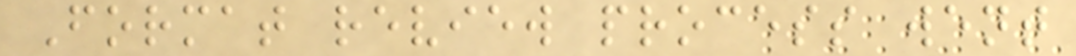Format review process went
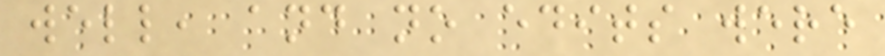well, and no edits were
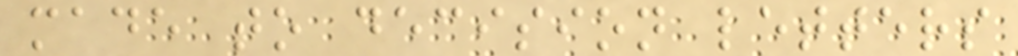made to decision letters
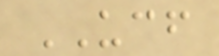UCF
